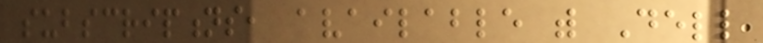subscriptions, available with Dell
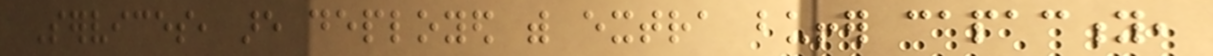Services, are deployed with extra buffer capacity,
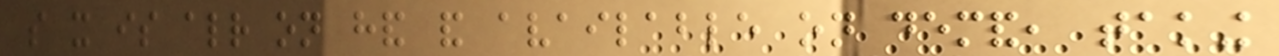so it is already on hand and available on demand, taking
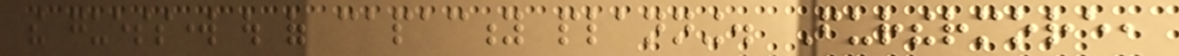the guesswork out of capacity planning. Furthermore,
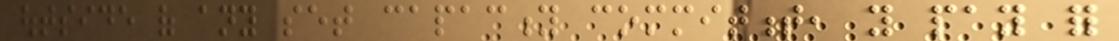outside of any set capacity commitment, you pay for
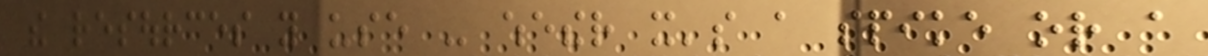the resources you use - whether it's a spike or a
